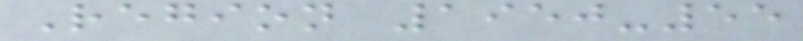Region 1950-55
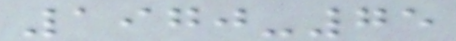1970-75
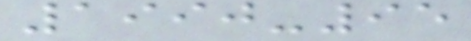1990-95
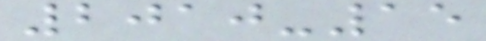2010-15
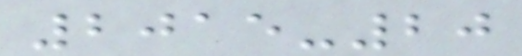2015-20
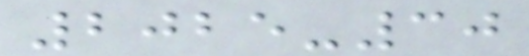2025-30
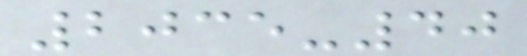2035-40
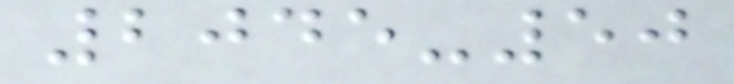2045-50
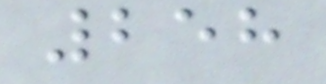258
